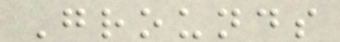Grounds
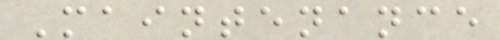Maintenance
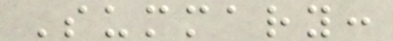Summary:
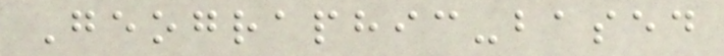Geographic-based
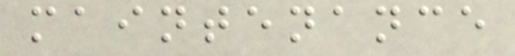maintenance
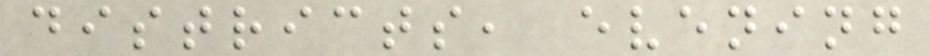districts, evening
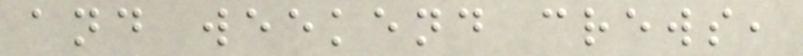and weekend crews,
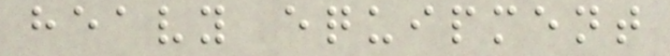heavy equipment
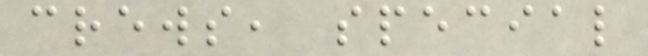crews, special
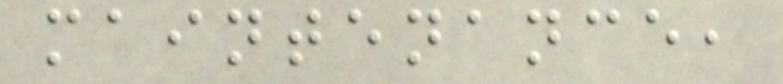maintenance,
